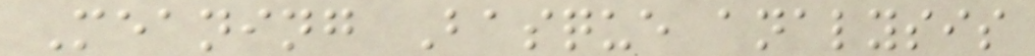Meaning Basque analysis
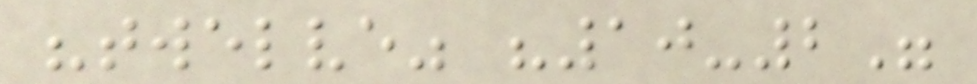"twelve" "10-2"
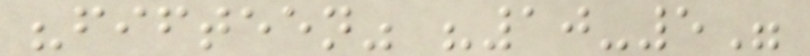"fifteen" "10-5"
